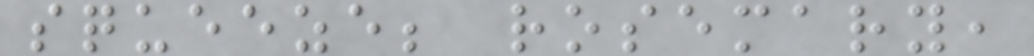squeeze; rosemary,
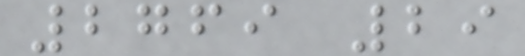2769 29
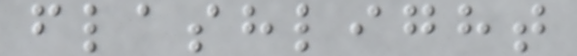flashlight
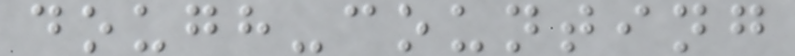dough-counting
